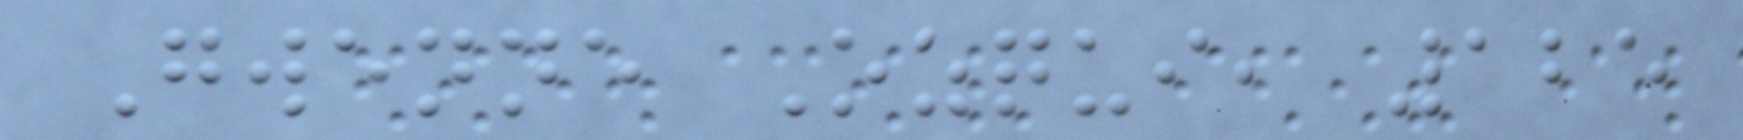Gwenne Ozqui, 125
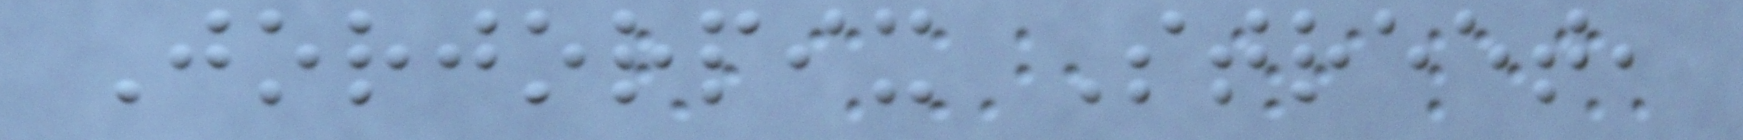Jorjorpix Street,
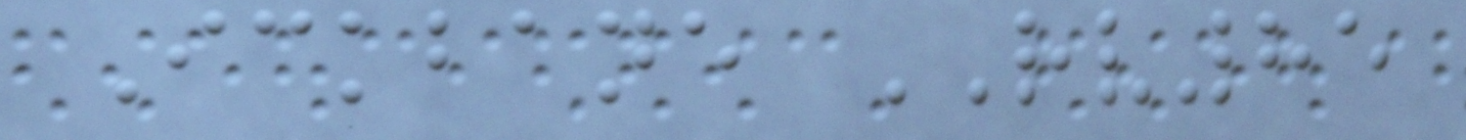Ickbane RV85
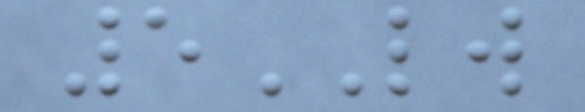5LW
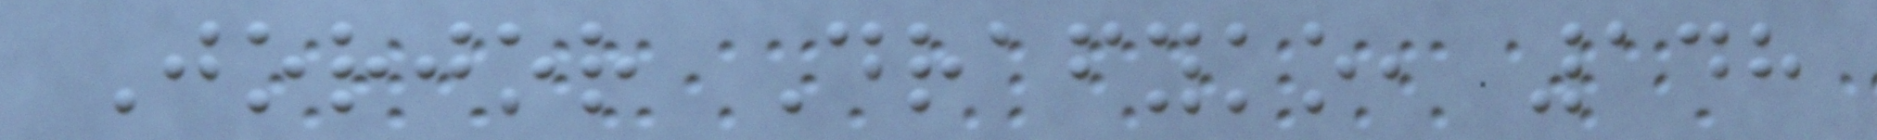Jorjor Drafyko, 148
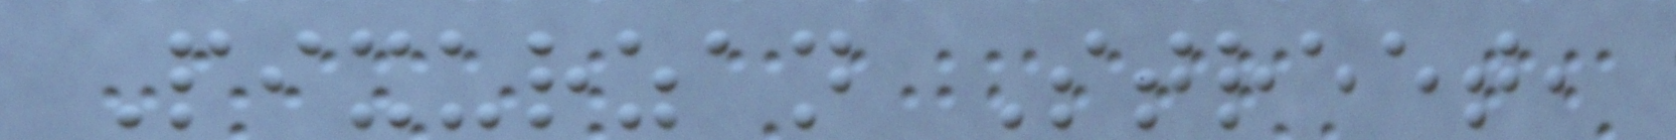Pixurzan Street,
